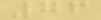76
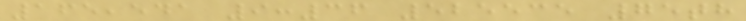165,541 9:36 525535 75th
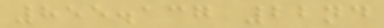855.137 22nd
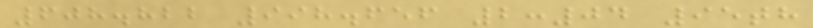608.822 998.656 2:04 95th
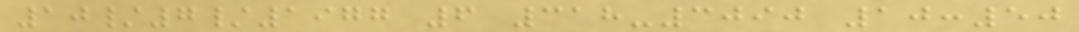10/7/1977 6 318-3090 10:50
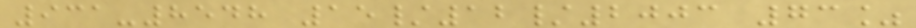931-8548 15/12/2003 73%
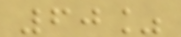60%
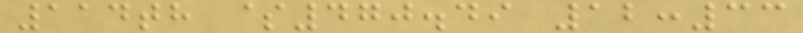114th $470.49 12:33
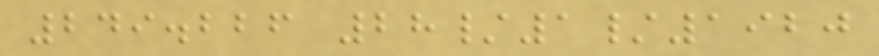249.226 28/1/1920
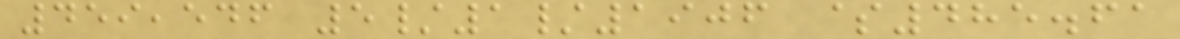459,546 5/1/1906 $485.61
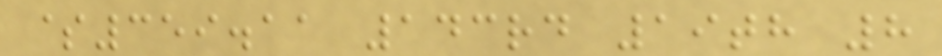$359.11 143rd 19th 8
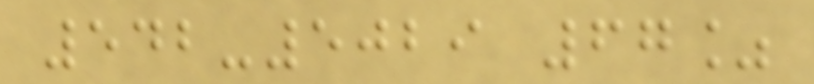542-5029 67%
